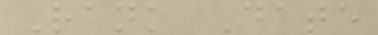Rank Date
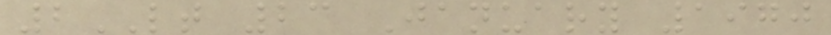2LT 23 January 1970
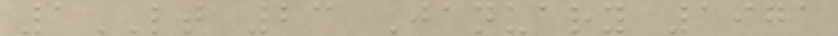1LT 23 January 1971
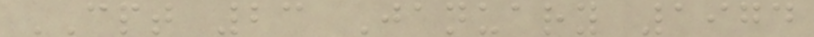CPT 23 January 1974
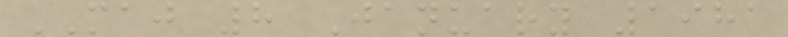MAJ 8 January 1981
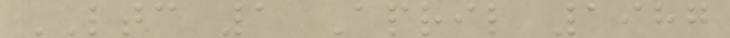LTC 1 April 1987
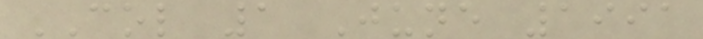COL 1 June 1991
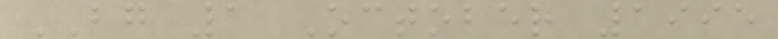BG 1 October 1995
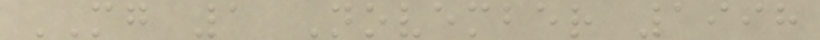MG 1 November 1998
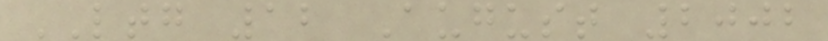LTG 12 August 2002
